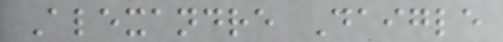Alexandre Daigle
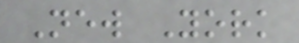New York
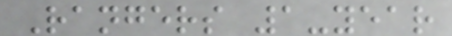Rangers 1-year
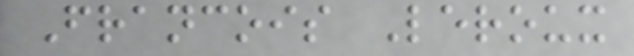Francois Leroux
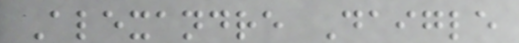Alexandre Daigle
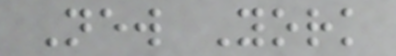New York
